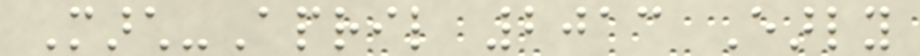March-April 2013 Early
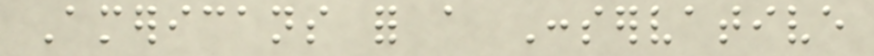Americans for a Conservative
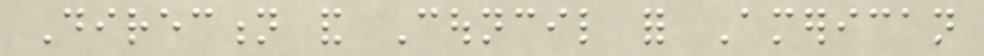Direction and Council for American
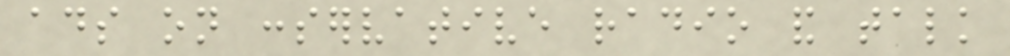ads on conservative radio and talk
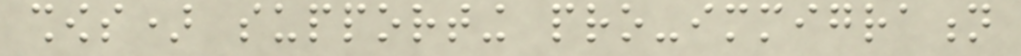shows) supporting pro-immigration
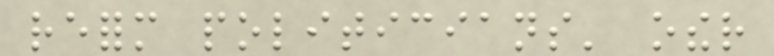reform politicians' other
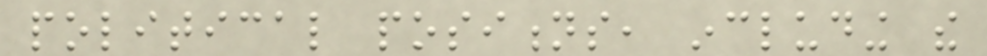political positions, including the
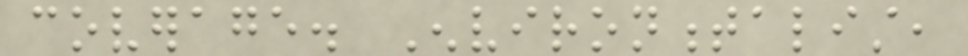coverage. Environmentalist,
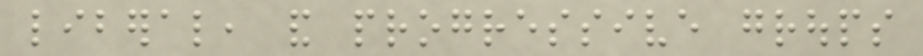liberal, and progressive groups
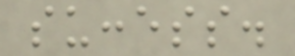success.
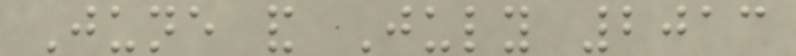June and July 2013
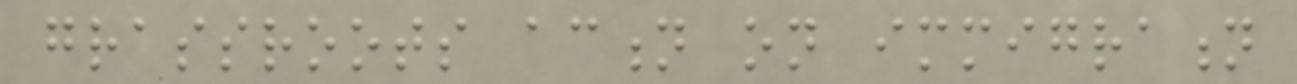grassroots action on immigration
